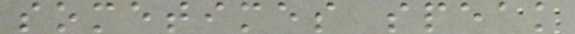sometimes speak
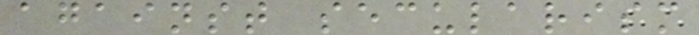against secularism
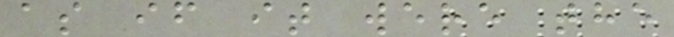as if it were the
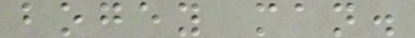bogey man.
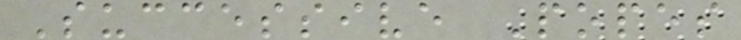Successive Popes
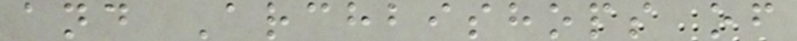and Archbishops of
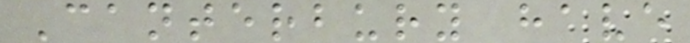Canterbury have
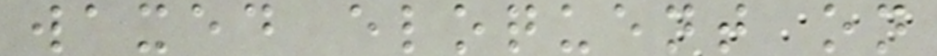waxed eloquent on
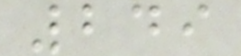249
